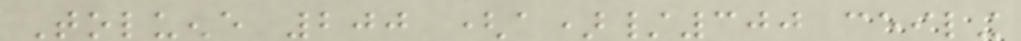Toluene 200 (a)/300 ceiling
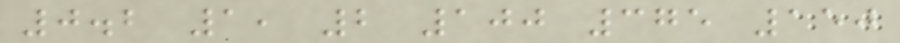0.2 1, 2 100 375 150
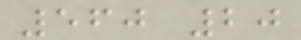560 20
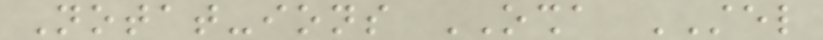Notat-ions OSHA STEL
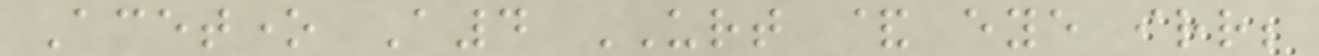Acetone A4 URT & eye irr;
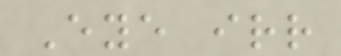Eye irr
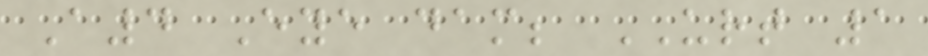A4 Eye dam; URT 1
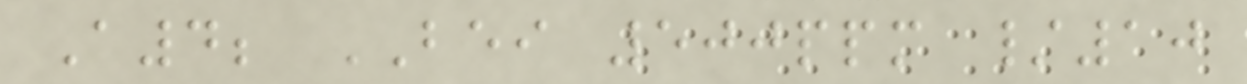A4; BEI 500ppm /10
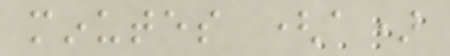minutes (a)
